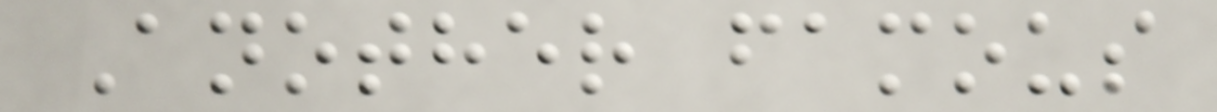Another famous
